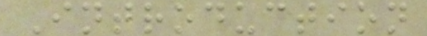Introduction
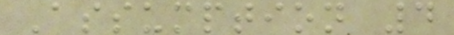Assumption 4
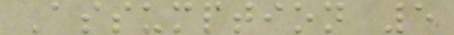Assumption 5
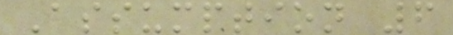Assumption 6
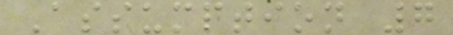Assumption 7
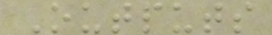Outputs
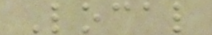Local
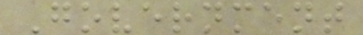Government
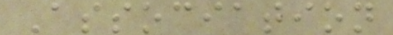Association
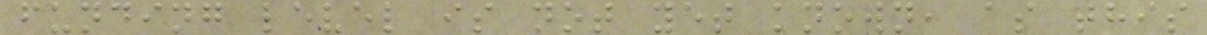funding level is not yet known, as this
